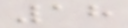18
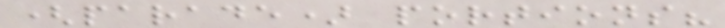(parade) portions?
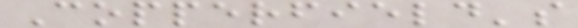Copperfield's
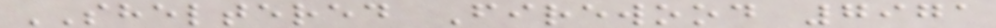SHELTERED Firewood 7971
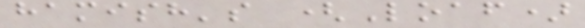hamish's (Loaf)
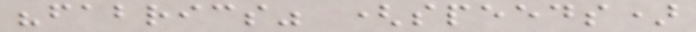"fabrics" (speeds)
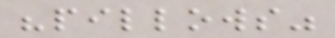"pillows"
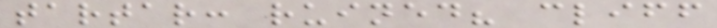tartar: ruined? cliff
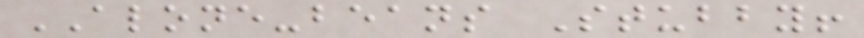ALONE-beans Stubby!
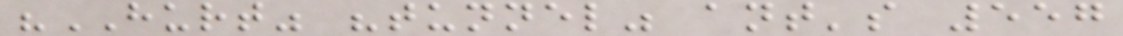"HURT" "tunnel" ant's 557
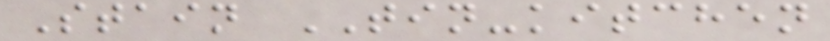Stain TIN-kitchen
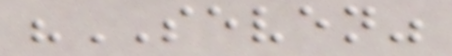"SEVEN"
